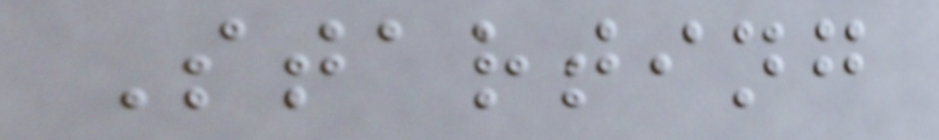Starting
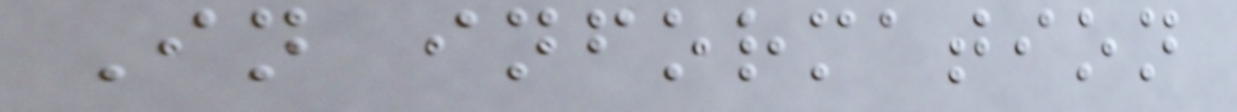In information
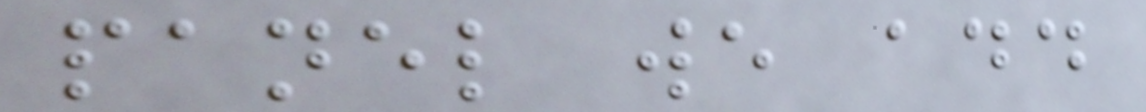panel we add
